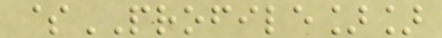$PROFILE]]
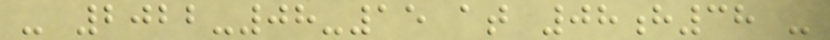- 2022-08-15 at 08h38 -
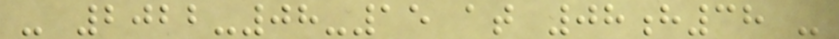- 2022-08-15 at 08h38 -
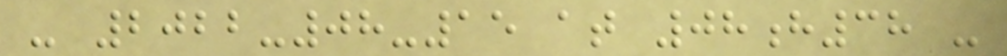- 2022-08-15 at 08h38 -
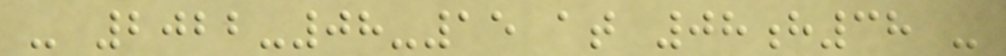- 2022-08-15 at 08h38 -
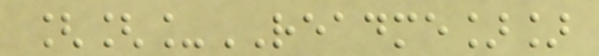[[_README]]
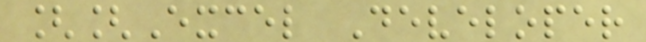[[Excel Developer
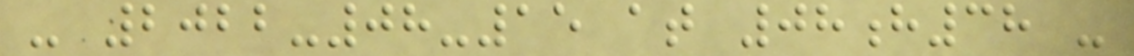- 2022-08-15 at 08h38 -
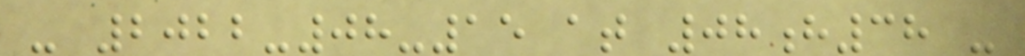- 2022-08-15 at 08h38 -
